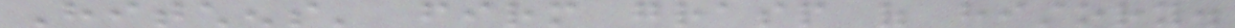Hitchens' firm grasp of history.
